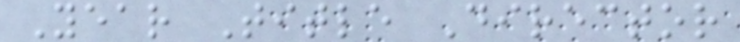Year Title Director
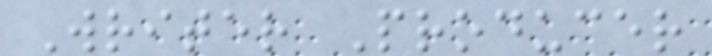Writer Producer
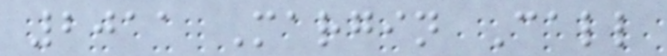2011 Margin Call
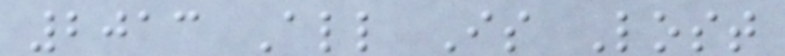2013 All Is Lost
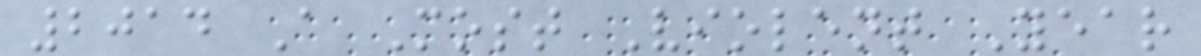2014 A Most Violent Year
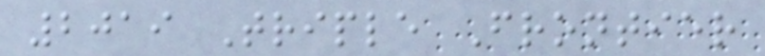2019 Triple Frontier
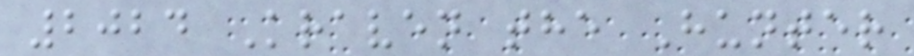2024 Kraven the Hunter
